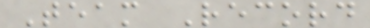Team Record
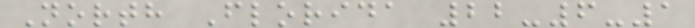North Florida 22-6-1
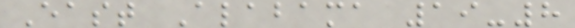East Alabama 19-8
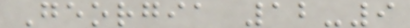Georgia 12-9
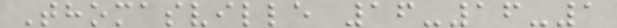Thomasville 16-16-1
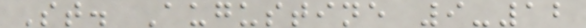St. Augustine 9-12
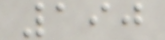190
